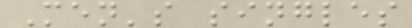Men's singles
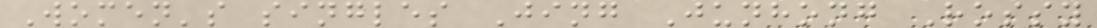Women's singles Jing Junhong Rossy
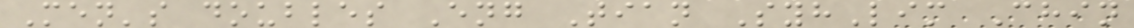Men's doubles Eng Tian SyhLim Chin
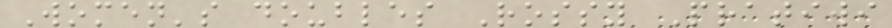Women's doubles Rossy Pratiwi
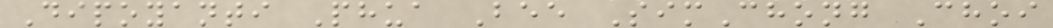Dipoyanti Phua Bee SimChong Choi
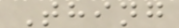Thing
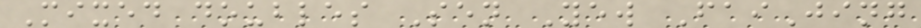Mixed doubles Sen Yew FaiJing
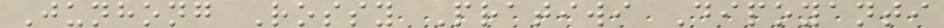Junhong Rossy Pratiwi Dipoyanti
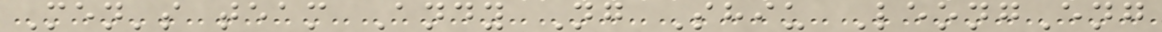Men's team Andy Ng Shiu LeongEng
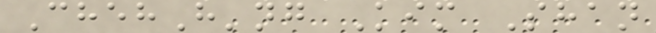ChehH'ng Kim Shan
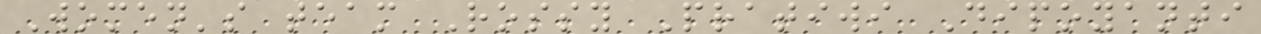Women's team Rossy Pratiwi Dipoyanti
